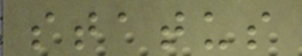status
